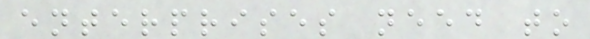enterprises need to
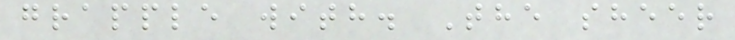grapple with. The sheer
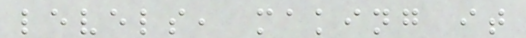levels, making it
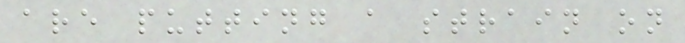are putting a strain on
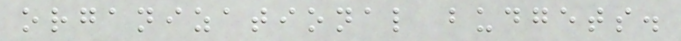organizational budgets.
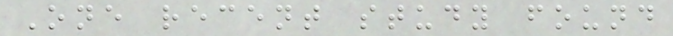One recent study found
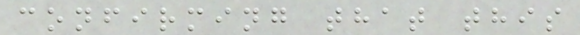confirming that this
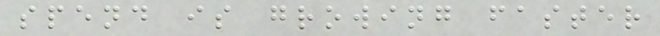spend is growing faster
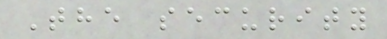The security
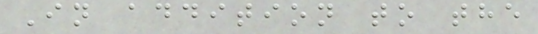In addition to the
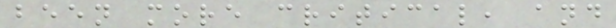been more critical, and
